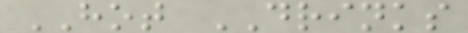HOT DRINKS
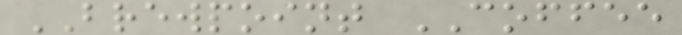BREWPOINT COFFEE
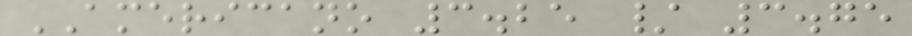AMERICANO 3.25 / 3.75
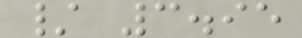/ 3.95
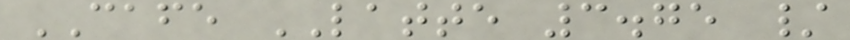CAFE LATTE 3.75 /
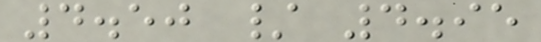4.50 / 4.95
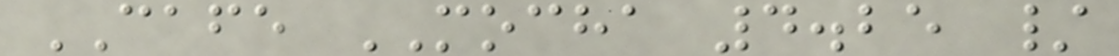CAFE MOCHA 4.25 /
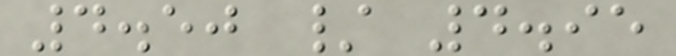4.50 / 4.95
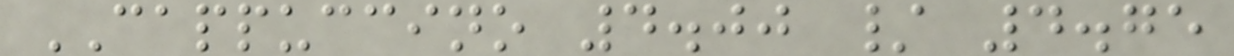CAPPUCCINO 4.00 / 4.75
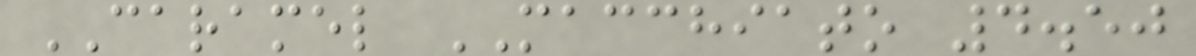CARAMEL MACCHIATO 4.50
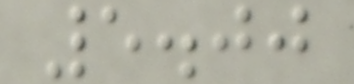5.00
